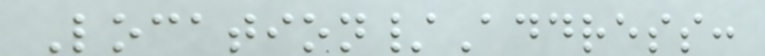Location/Address:
